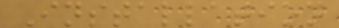Installation
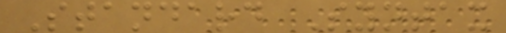Standard Syntax
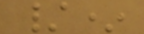/*
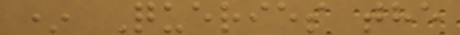* Queries the
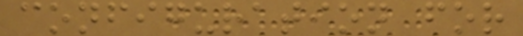configuration for
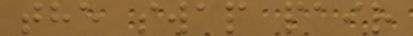the swap pair
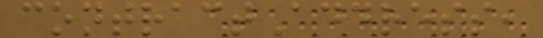contractAddress,
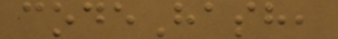codeHash,
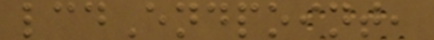lcdEndpoint,
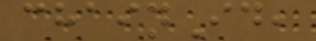chainId,
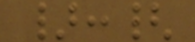}:{
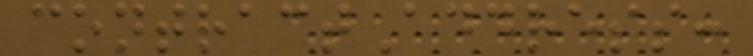contractAddress:
